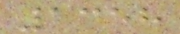1358
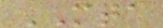MTA
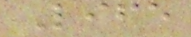Life
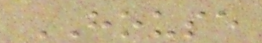HOUSE
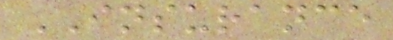INSURANCE
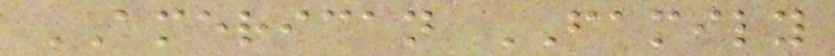AMERICAN FAMILY
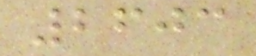2603
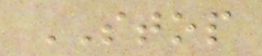STOP
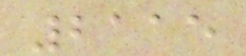2115
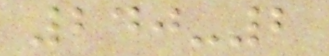240-2
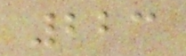223
